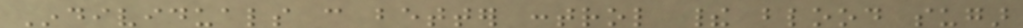Individuals can better control their blood sugar
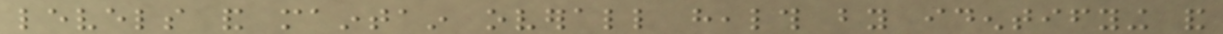levels and maintain overall health by identifying and
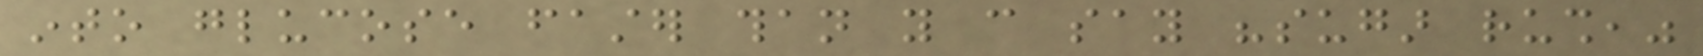into glucose faster than you can say "sugar rush,"
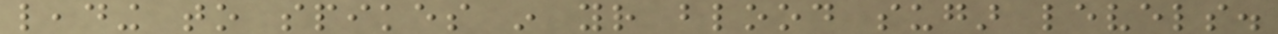leading to spikes in your blood sugar levels.
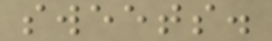sweets.
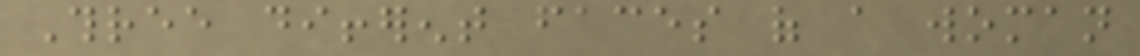Three different faces of a woman
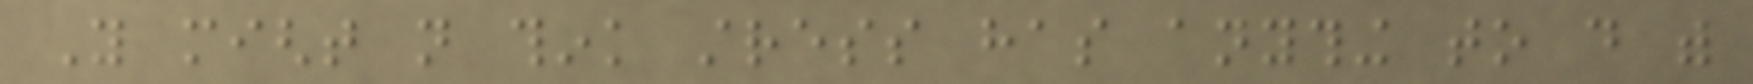You might not think stress has anything to do with
